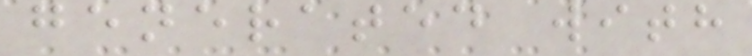generated with
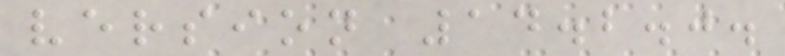version 14.2.0.
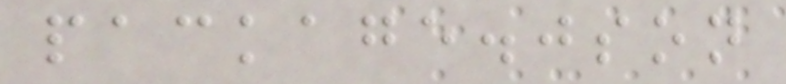package.json
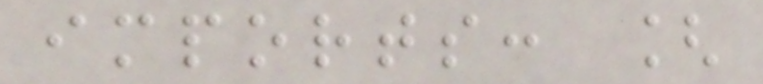imports: [
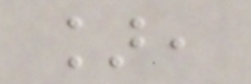],
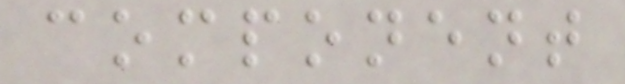component
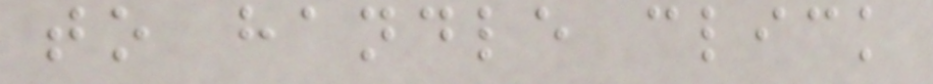to handle click
